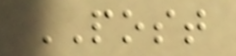POST
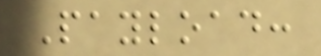Payload:
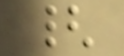{
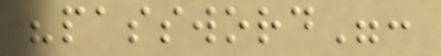"password":
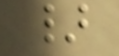}
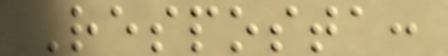Resposta:
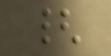{
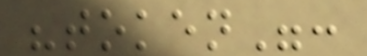"token":
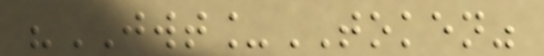"JWT_TOKEN"
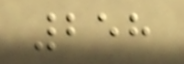258
